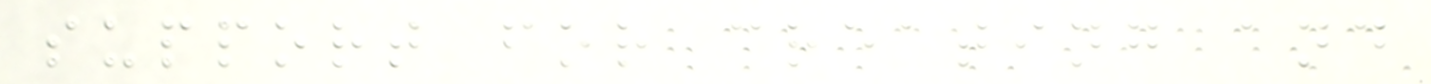support for creating and
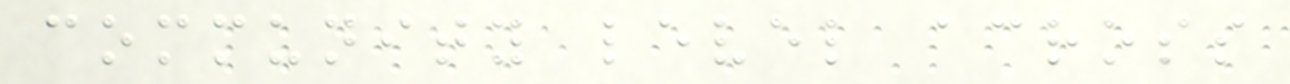community level across
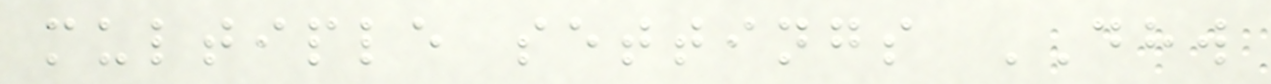multiple settings DHW
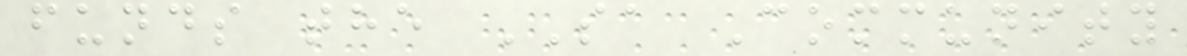funds the SA Community
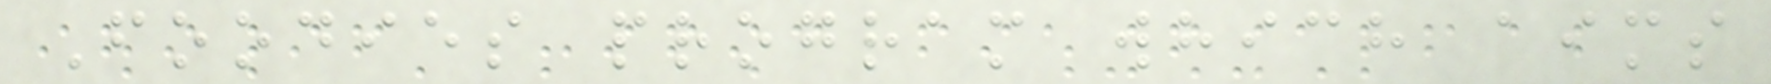Foodies program which aims
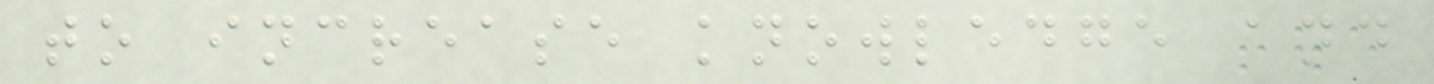to increase knowledge and
